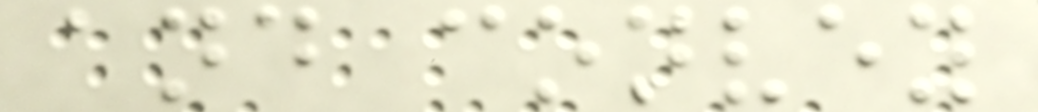and convey
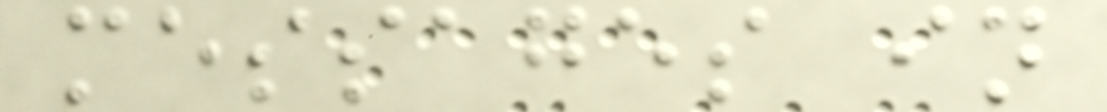messages in
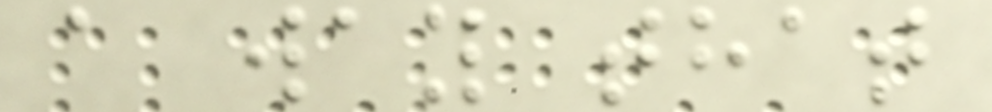a way that
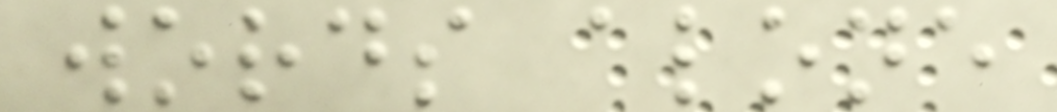words alone
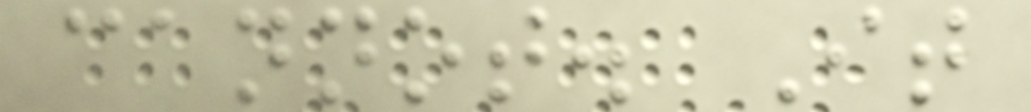cannot. It
